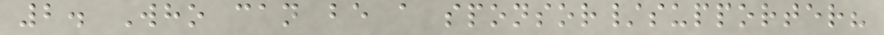2. Who can be a sponsor/supporter?
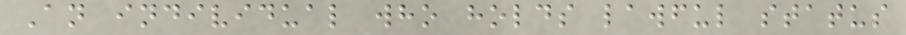An individual who holds lawful status
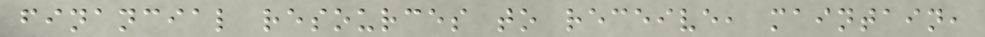financial resources to receive, maintain,
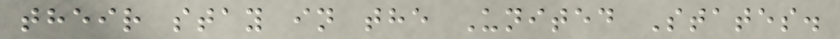their stay in the United States.
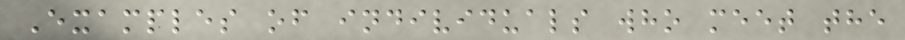Examples of individuals who meet the
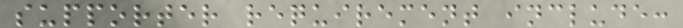supporter requirement include:
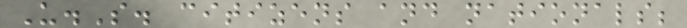U.S. citizens and nationals;
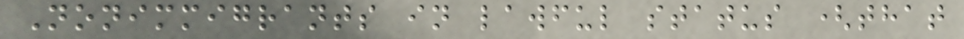Nonimmigrants in lawful status (that
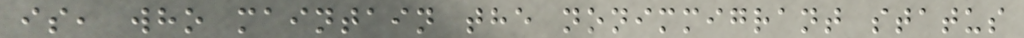is, who maintain the nonimmigrant status
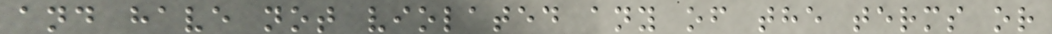and have not violated any of the terms or
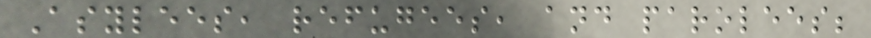Asylees, refugees, and parolees;
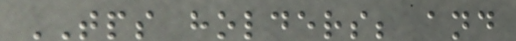TPS holders; and
